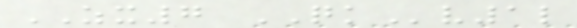ZX7 QKv1l
